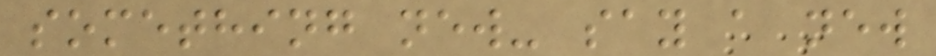something new- say a new
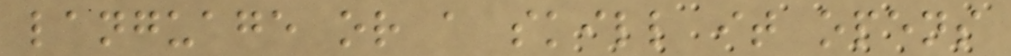language or a skill it opens
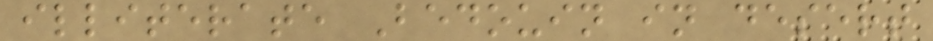illiterate Bedouin in desert
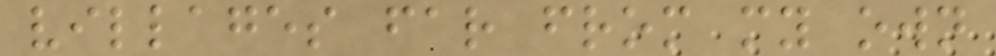villages far from my own
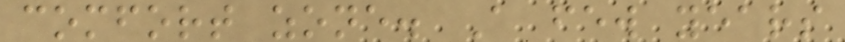comfort zone. A few years
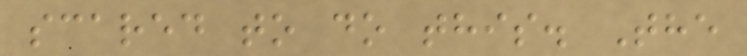scared to do this. The
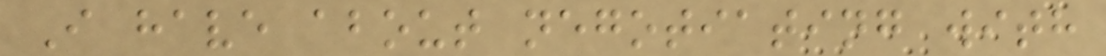I have about negotiating with
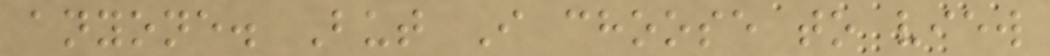anyone. But I choose to view
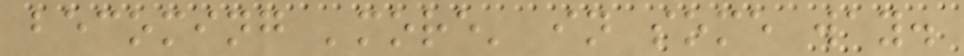becoming 'more' in some way.
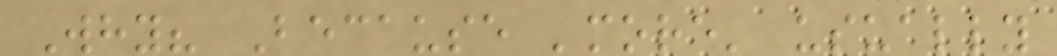Why? Because 'more' usually
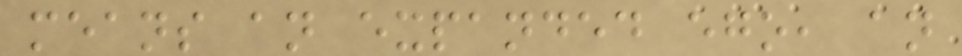means an expanded ego, an
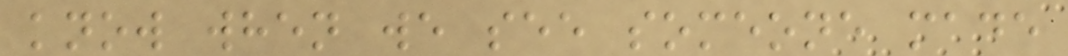know when we see someone made
